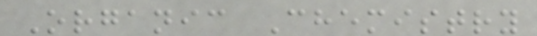Organic Chemistry
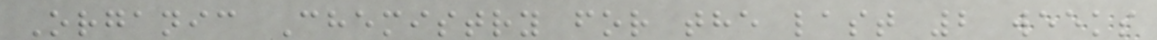Organic Chemistry for the last 2 weeks
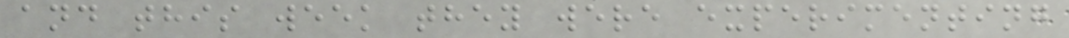and this week they were experimenting
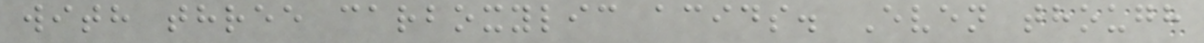with three carboxylic acids. Even though
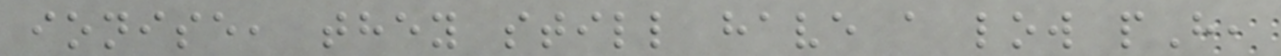ionise, they still have a low pH,
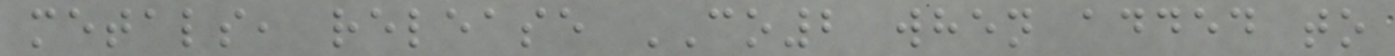metals, release CO2 when added to
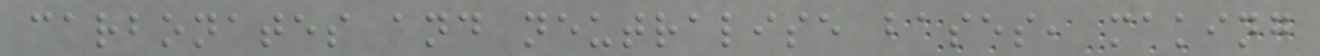carbonates and neutralise bases, making
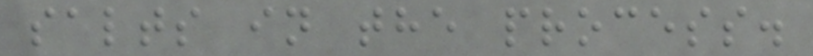salts in the process.
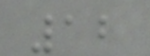12
